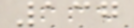137
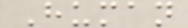Human
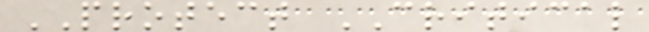PROTECT CRITICAL
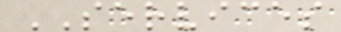SERVICES
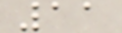11
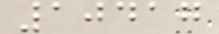10417
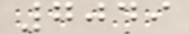7049
